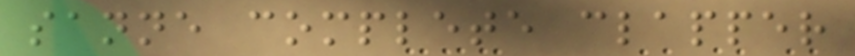sanne complete clapper
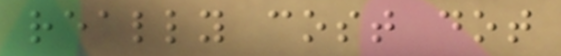really cost dot
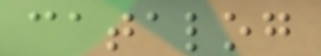catalog
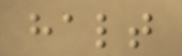halt
